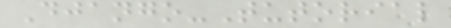Django-Tutorial
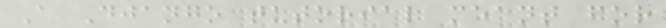A Django tutorial meant for
